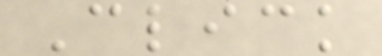Click
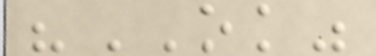"OK"
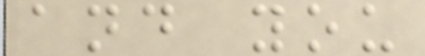and you
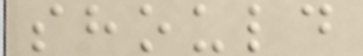should
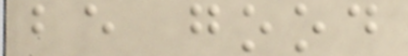be good
